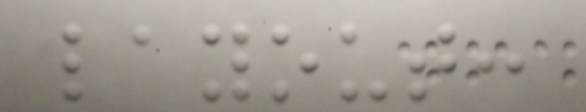layout:
